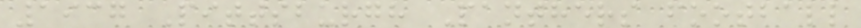1937 Pittsburgh Panthers football
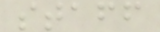staff
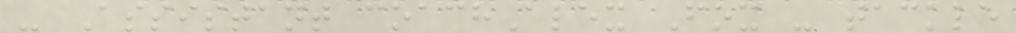- Assistant coachAlex Fox - tackle
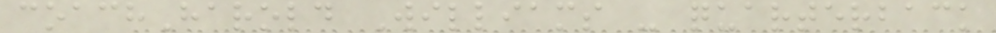coachHarold Williams - quarterback
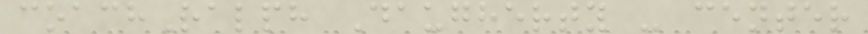coachRalph Daugherty - center
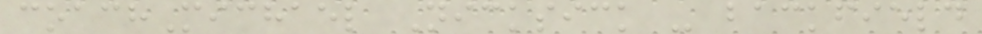coachMichael Nicksick - backfield
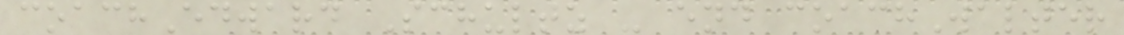coachEdward Schultz - end coachWalter
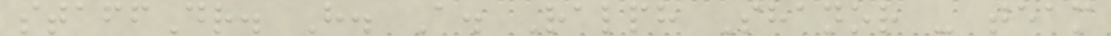staffDr. H. A. Ralph Shanor - team
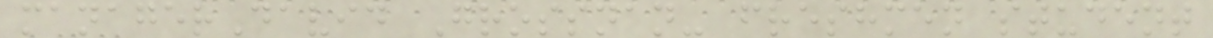managerDavid Grossnan- freshmen student
